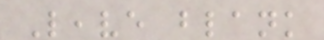Leave blank
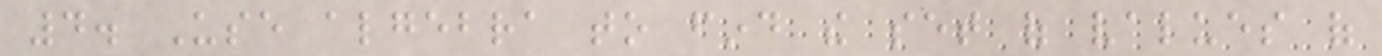4. Use algebra to find the set of values of
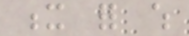x for which
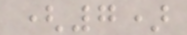(7)
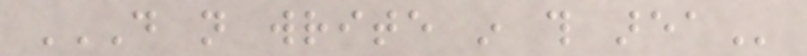DO NOT WRITE IN THIS AREA
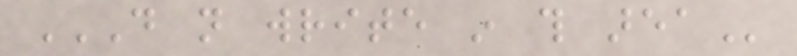DO NOT WRITE IN THIS AREA
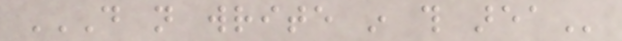DO NOT WRITE IN THIS AREA
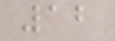12
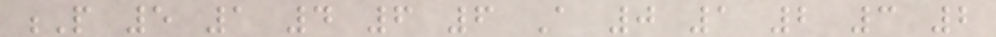P 5 1 4 6 6 A 0 1 2 3 2
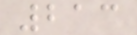213
